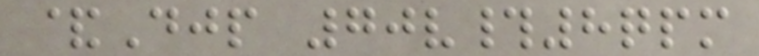&Djp 70v#8qpm
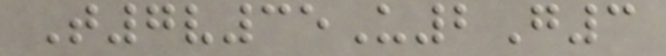T7v35U2G3
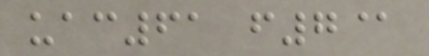uac61 f7@
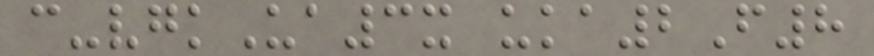c-vgkUa3x uka2F8
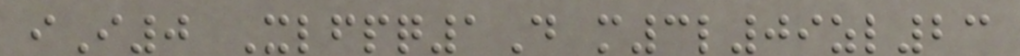iI0 Xlfpq1D m3l09zl23
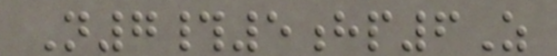N7#5hp6Z
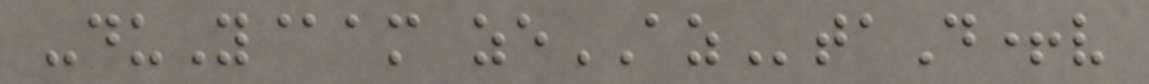-duY@am zeAZtaD+v
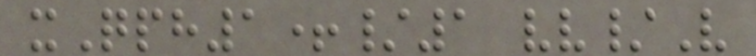xQph1+/1 vv/V
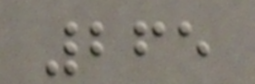265
